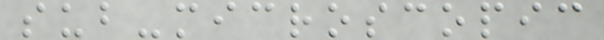sub-microscopic
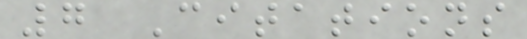7 Citations
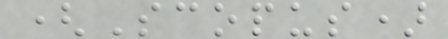(Scopus)
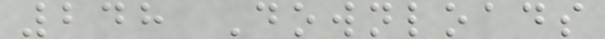248 Downloads
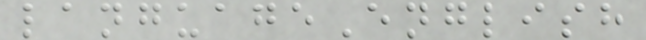languageEnglish
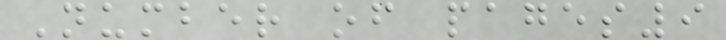Number of pages9
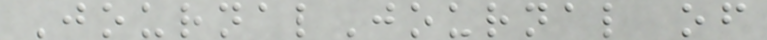JournalJournal of
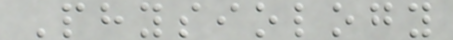Physiology
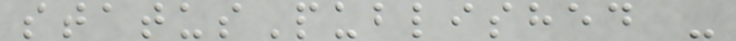statusPublished -
